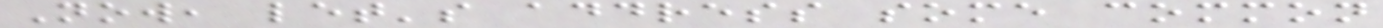Now, let's address some common
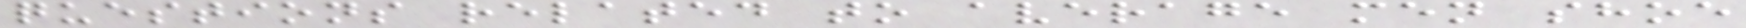questions related to average men shoe
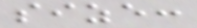size:
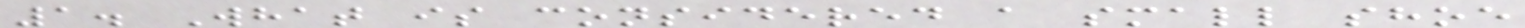1. What is considered a small shoe
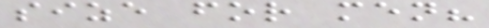size for men?
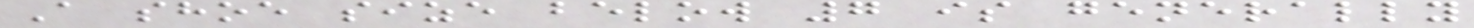A shoe size below 7 is generally
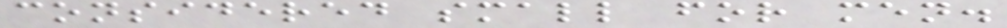considered small for men.
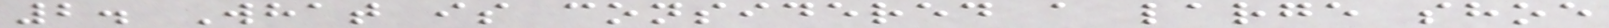2. What is considered a large shoe
